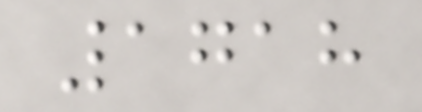1718
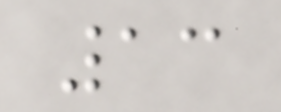13
